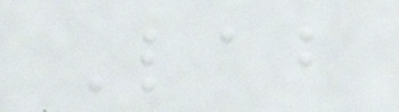Lab
